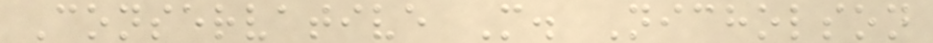Conservative M. Nicholson
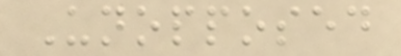Unopposed
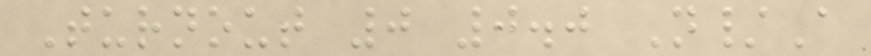Turnout 0 0.0 N/A
